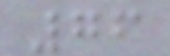76
